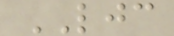LJC
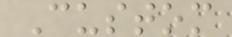Custom
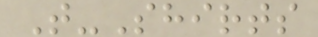T-Shirts
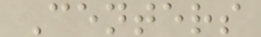Centers
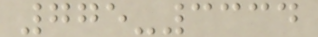775-3334
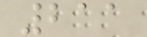211
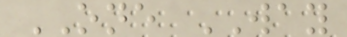ONE WAY
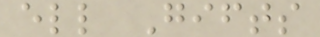ell Gifts
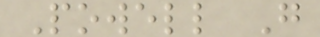Powell G
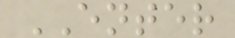ENTER
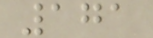171
